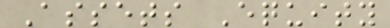Assets Equity
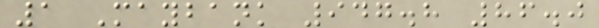1 Maybank 947.8 86.0
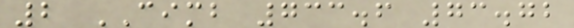2 CIMB 733.6 73.72
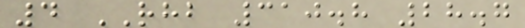4 RHB 310.8 28.7
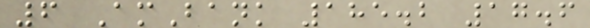6 AmBank 185.2 17.6
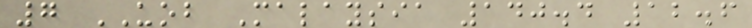7 UOB Malaysia 140.4 12.6
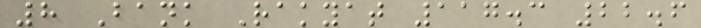8 Bank Rakyat 117.3 22.6
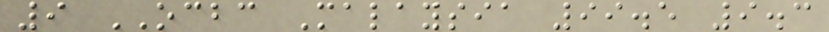9 OCBC Malaysia 99.5 9.3
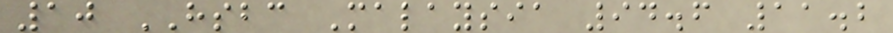10 HSBC Malaysia 94.6 11.2
